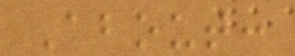About:
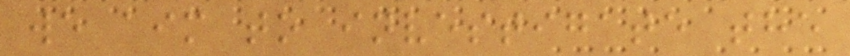we aim to investigate the
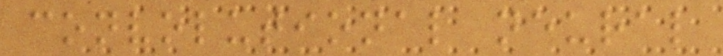convolutional neural
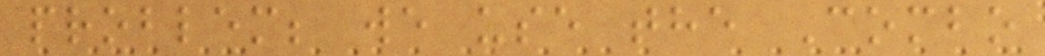problem; we use the Combo
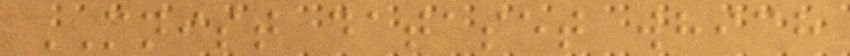MNIST dataset which
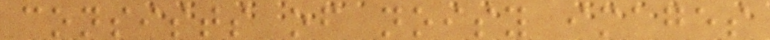consists of noisy images
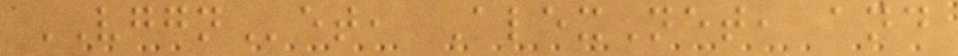VGGNet, AlexNet, and
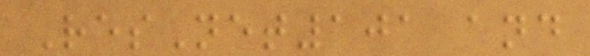ResNet101 and
